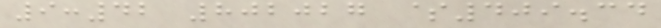9:42 802027 $409.34
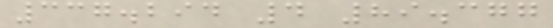337.294 4 89.377
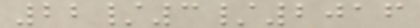22/3/2016
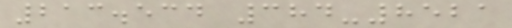213.534 384-8521
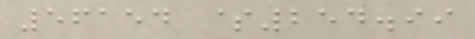56154 $254.99
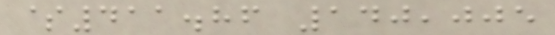$411.86 140,005
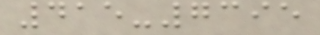415-7395
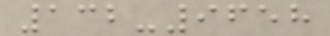132-9658
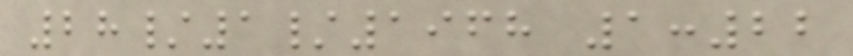28/1/1968 1:22
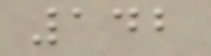142
